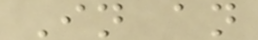In an
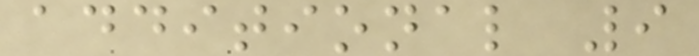additional 9
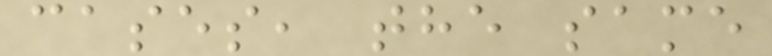cases, the same
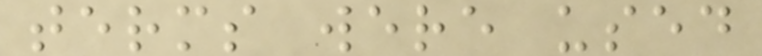terms were used
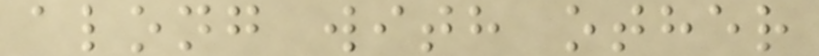along with other
